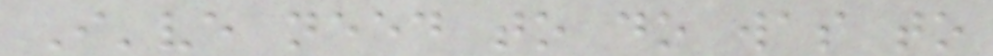I've need to do was to
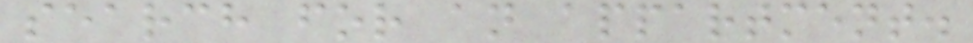search for an appartment.
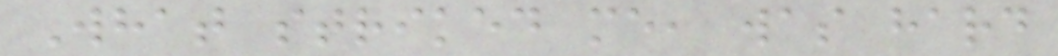What striked me, was hard
